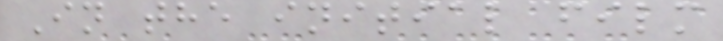In the initial film
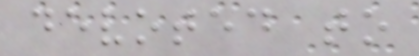devoted to
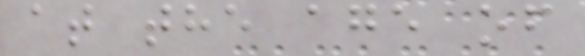at the age of
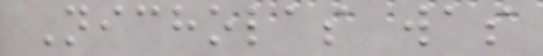Nicholas was
